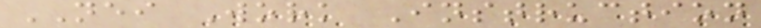NEI Work Instruction
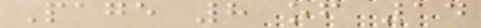Page 8 of 14
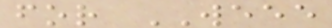for WEEE
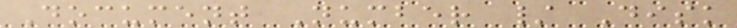Document Number / Disk
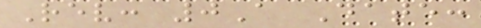Rev: 0A Date:
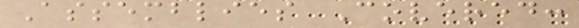Assemblies Covered:
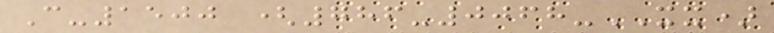C-1500 (786-0068-XX)
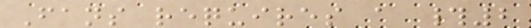Fans requires a #2
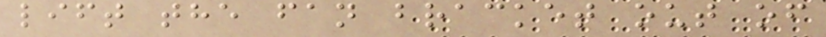lift the fan bracket out of
